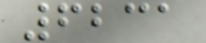6231
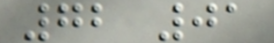72 01
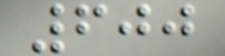600
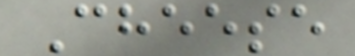Cheese
